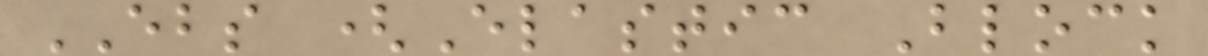EBS (Elastic Block
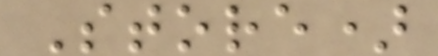Store)
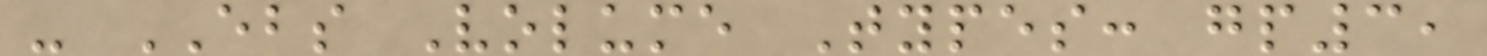- EBS Volume Types: gp3,
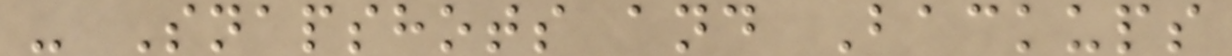- Snapshots and Backups
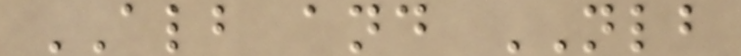ALB and NLB
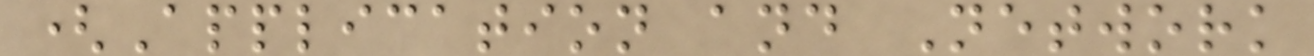(Application and Network
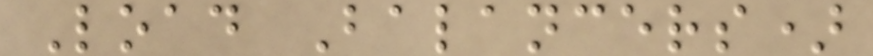Load Balancers)
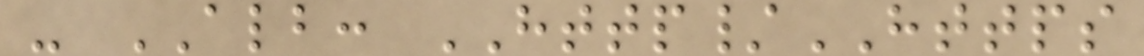- ALB: HTTP/HTTPS
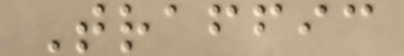Traffic
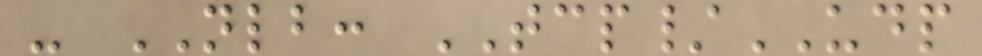- NLB: TCP/UDP
